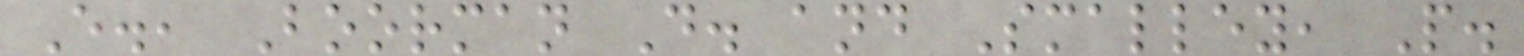E., Boorman D. and Smalley, P.
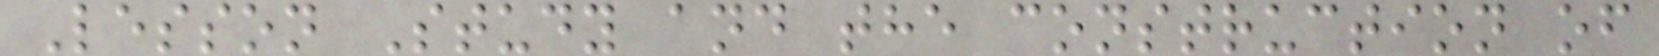Lesson Study and the construction of
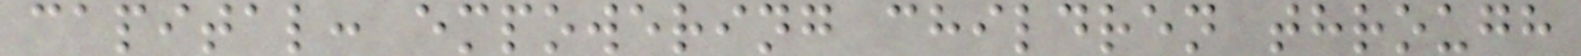capital: empowering children through
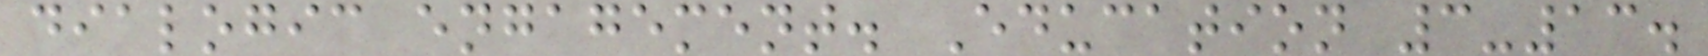dialogic engagement. Education 3-13.
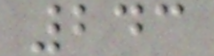243
